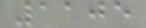1105
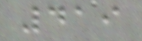419
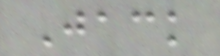Jack
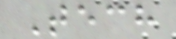Tech
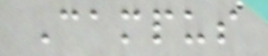Campus
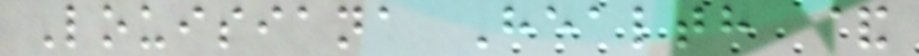Louisiana Health &
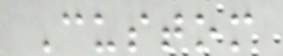Custom
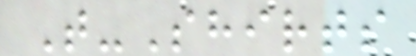T-Shirts
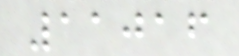11016
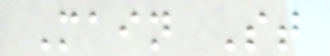Main St
